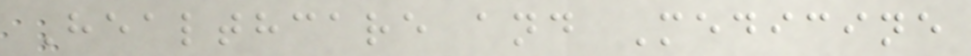Healthcare and Medicine
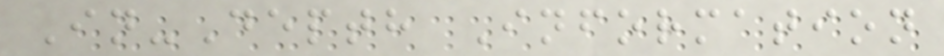In-Depth Information
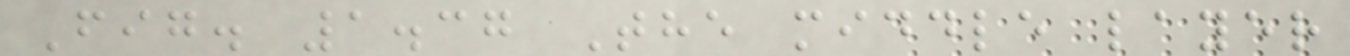Fig. 1.37 The middle layer
